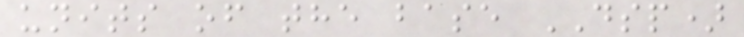units of the base DSP)
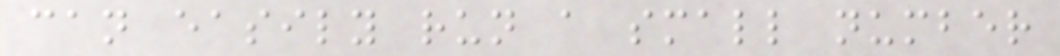can easily run a small number
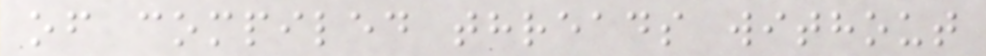of compiled threads without
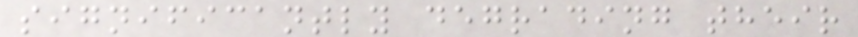significantly degrading their
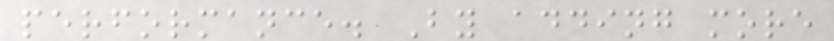performance. By adding more
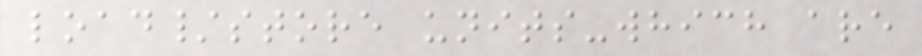load/store units-which are
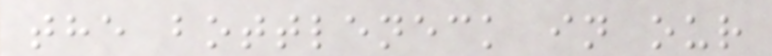the bottleneck in our
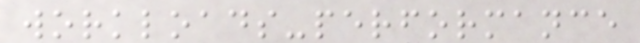workloads-performance
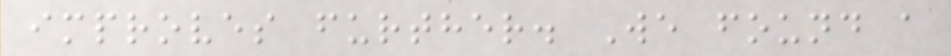improves further. We found a
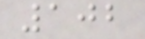102
